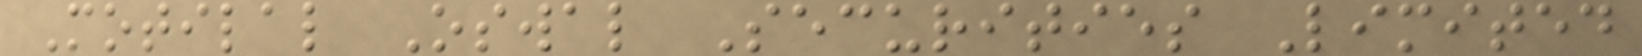Motilal Oswal Securities Limited
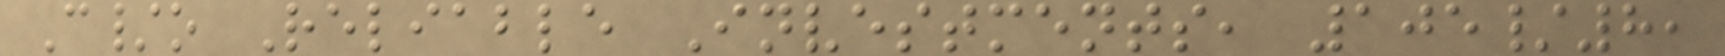C/o Reliable Investments, 105/8,
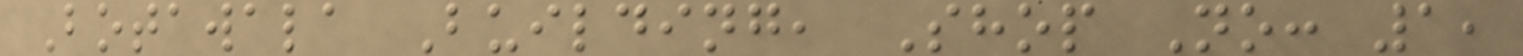Botawala Building, Shop No: 1,
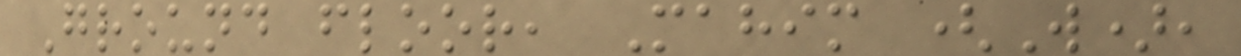Ground floor, Mahim (W),
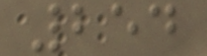254
